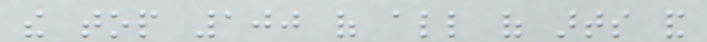the top 100 of all of arts and
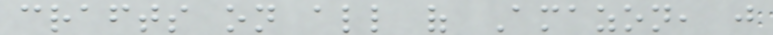crafts on all of Amazon, just
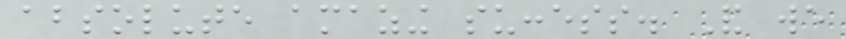absolute amazing success. And we
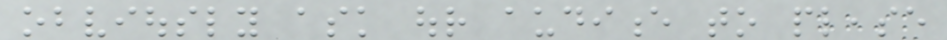obviously ask our audience to please
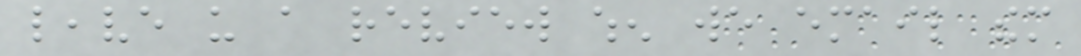leave us a review when we email them
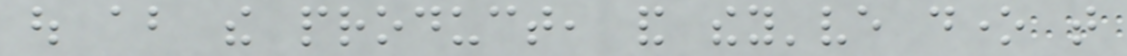out about the product, and they've done that
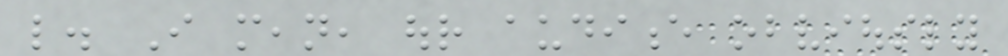like. I mean, our audience obviously
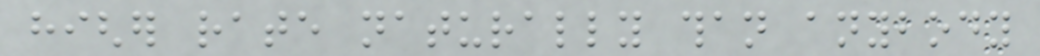higher rate naturally than anybody
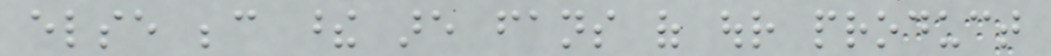else because these are fans of our product
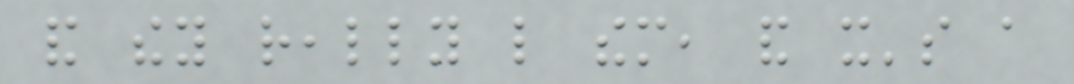and they really like them, and it's a
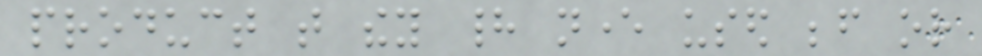product that they had never used before or
